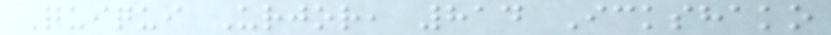Quiqui Urjor, 814 Ickshako
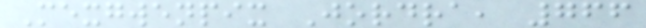Mexgwenpix Jordra, 766
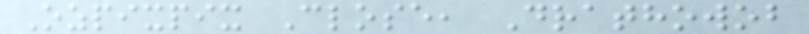Ozpixpix Close, Drathowob
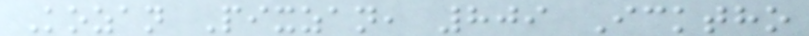Kozan Pixzan, 809 Icktho
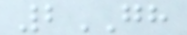2GH
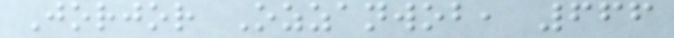Jorjor Ozzanwob, 666
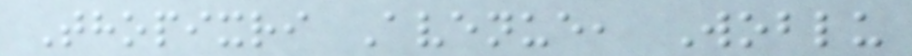Thopixri Avenue, Woblu
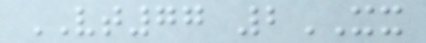VT77 2XX
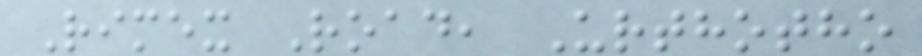Rimex Road, Urthotho
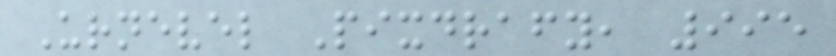Urnevel Pixdrafy, 995
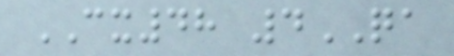CX48 4QA
